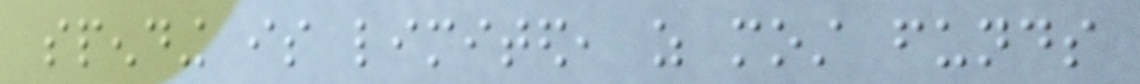spending is limited, as most funds
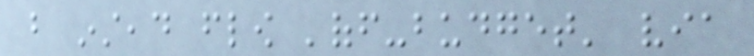but instead flow 'off-budget' via
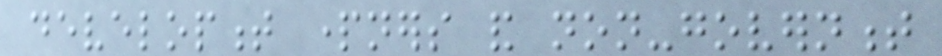development partners and non-government
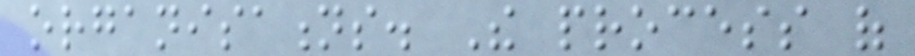organisations. The process of
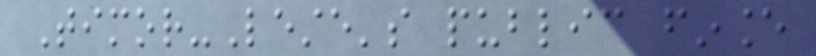Timor-Leste's public finance
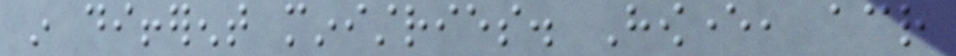in different ministries. However, across
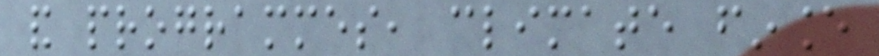and programmes, climate finance
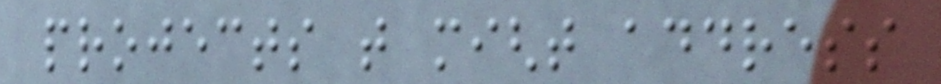projects that might address
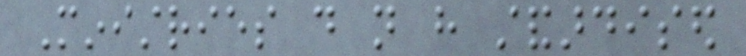Ministries do not have standardised
